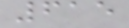615
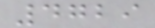4729
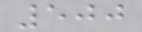500
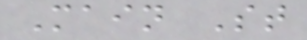Main St
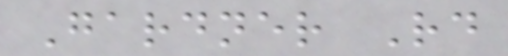Gardner Rd
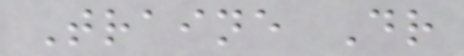Traine Dr
